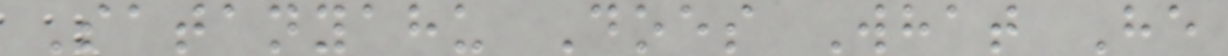Satanyahu Does What He
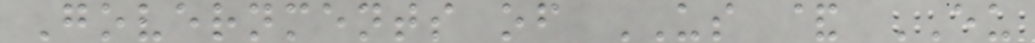Governments of US & EU
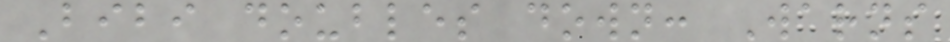Bibi doubles down: Warns
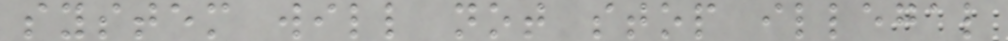system will not stop illegal
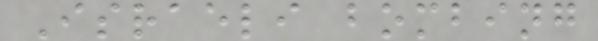Israeli bombing
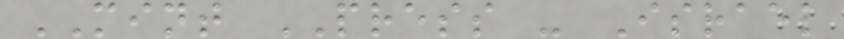MINT PRESS - Israel
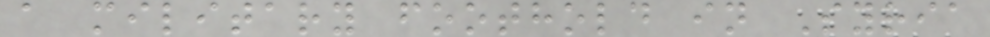a military foothold in Syria
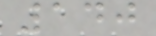140
